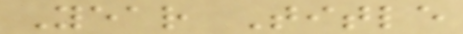Year Title
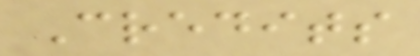Credits
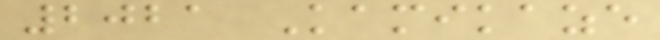2021 Kamikaze
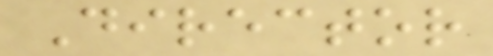Director
